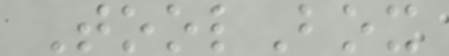ToolBox
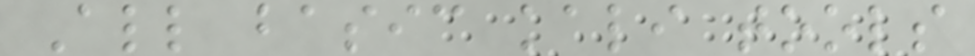All basic kali tools
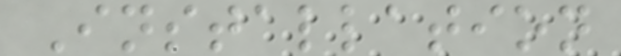Installation
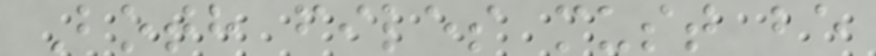Both files must be
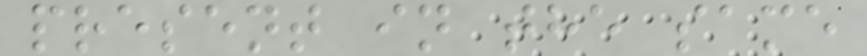present in the same
